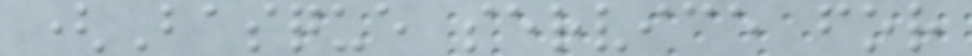(Basque service for
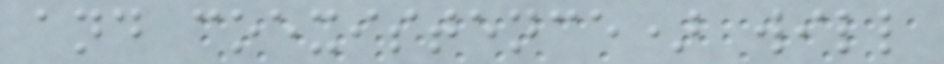and coexistence) will
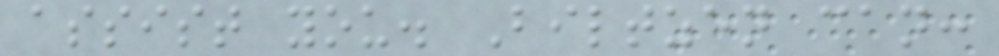assist you. Biltzen can:
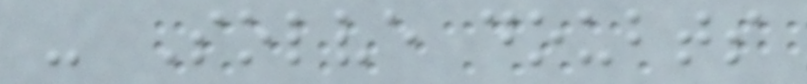- Solve doubts
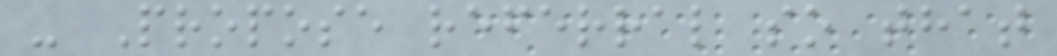- Propose referral so that
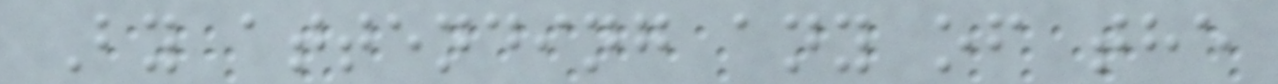By attending any of the
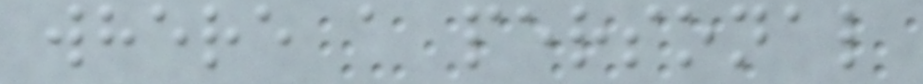where a personal
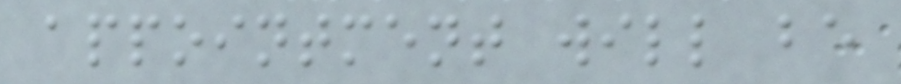appointment will be
